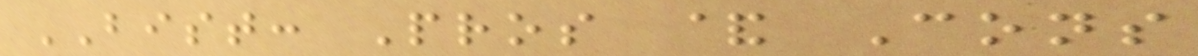BIST: Pros & Cons
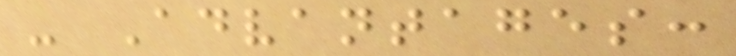- Advantages:
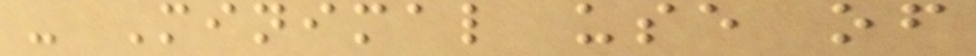- Minimal use of
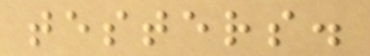testers.
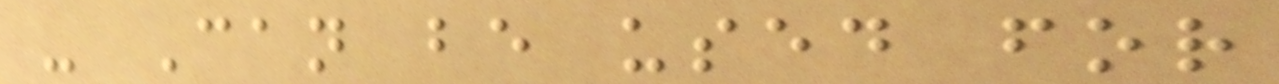- Can be used for
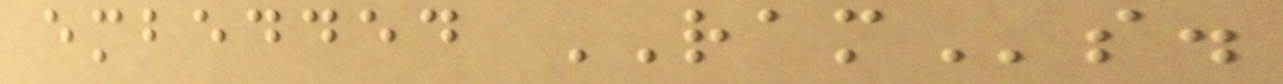embedded RAMs.
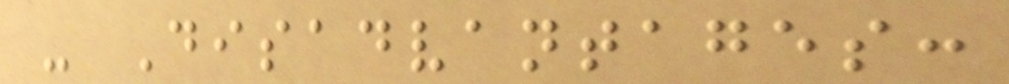- Disadvantages:
